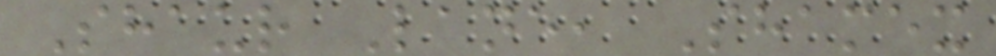Shaur Lane, Shamex
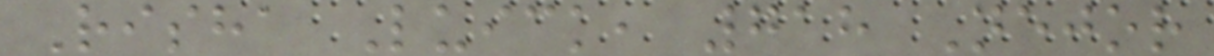Risha Luick, 718 Nejor
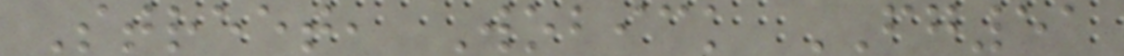Street, Wobick FG51
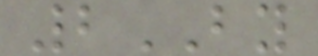2BY
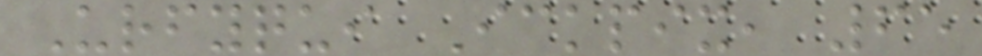Urfyqui Ickpix, 65
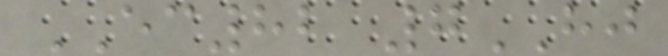EC82 7HJ
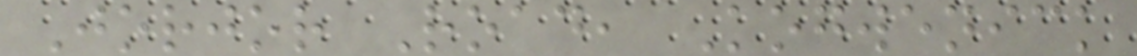Jorjor Road, Kogwenick
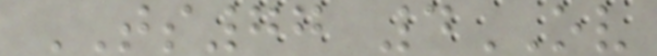TS77 4OV
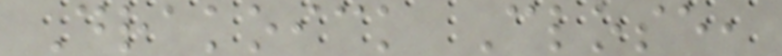Drakoick Close,
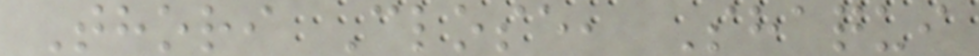Thori Close, Shaqui
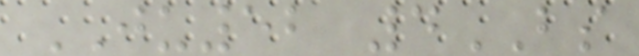JU52 4BS
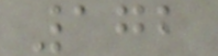172
